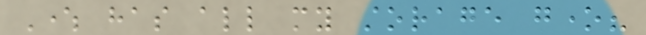Where has all my storage gone?
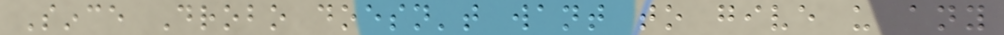Since Drobo doesn't want to give us any
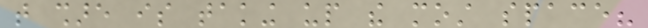that share is taking up the most space?
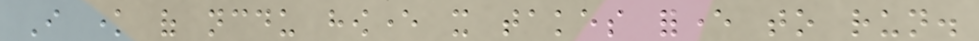I know of ncdu however it takes forever to run.
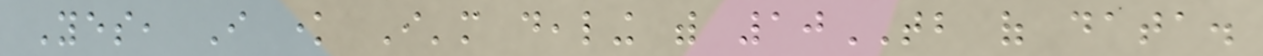Yes, I know I'm dealing with 10TB of data.
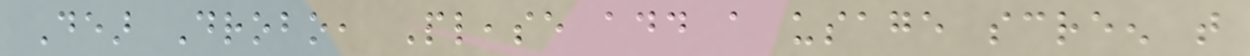Dear Drobo, Please add a usage screen that
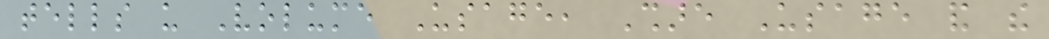tells us Volume Usage, Share Usage and the
